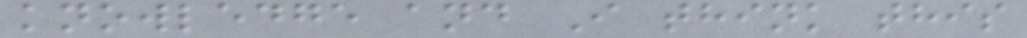knowledge and I think this
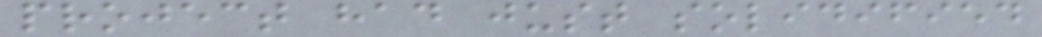project had just solidified
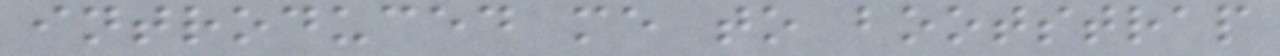introduced me to bootstrap
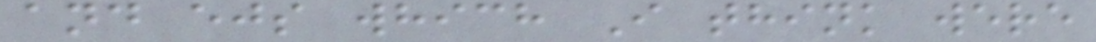and ejs which I think were
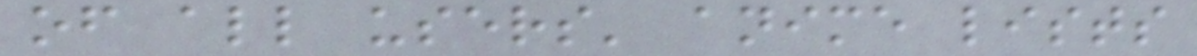of all users' anime lists
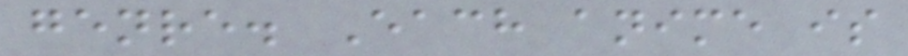genre. Each anime is
